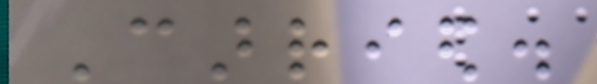Carried.
